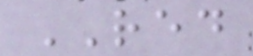RED
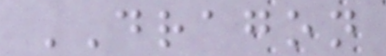DRAGON
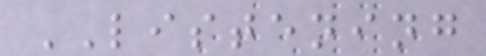LISTENING
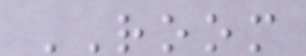ROOM
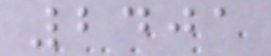2401
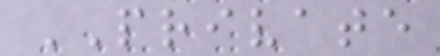PRIVATE
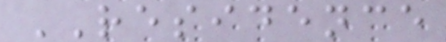RESIDENCE
